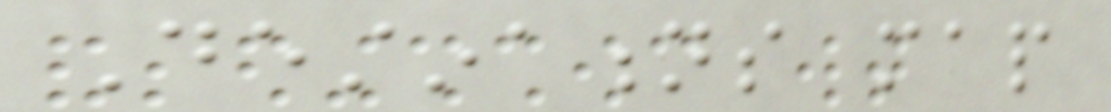Destinations map
